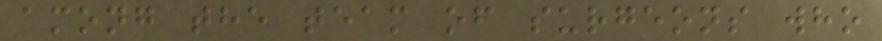among the team of surgeons who
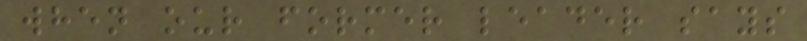when our former leader says
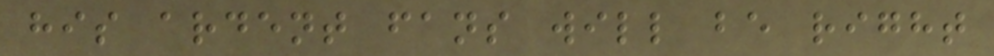his ardent fans will be right
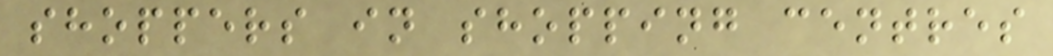shoppers in shopping centres
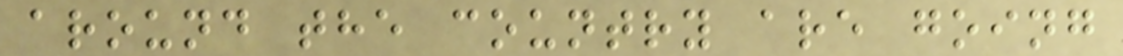around the country are going
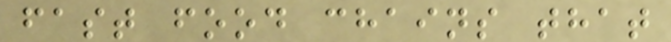fast food chains that
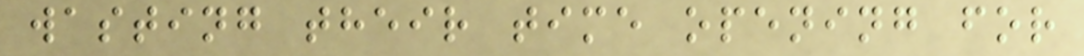wasting their time opening for
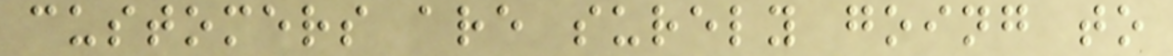customers are surely going to
